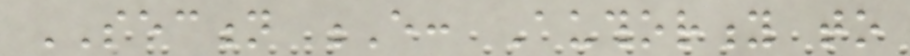SECTION E: Authority to
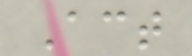Act
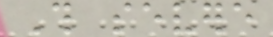This severe
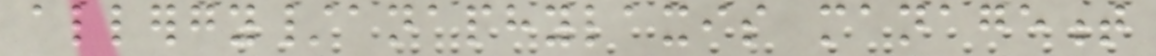allergy/anaphylaxis management
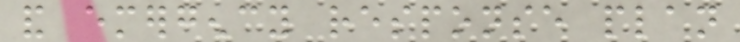and emergency response plan
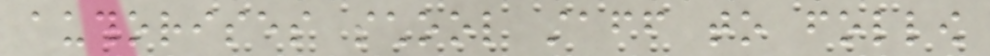authorises school staff to follow
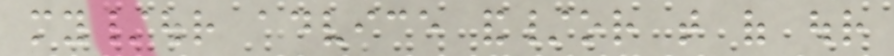my/our advice and/or that of our
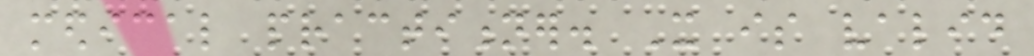medical practitioner. It is valid
